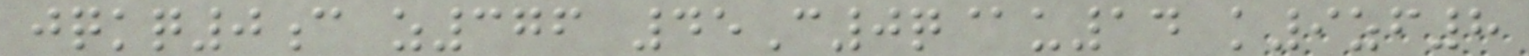jqkq0c z376 45C0q@u14 k9zf8
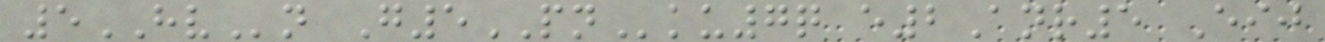5HVn G5PNku7q e2Anr5 Eij
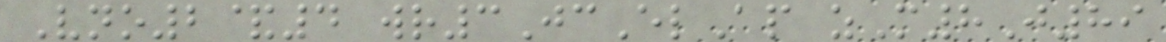Vno2&4 wr3JcElAp zM8J89
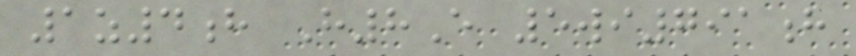1z4h H8E 5wi791h
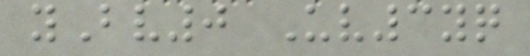yBv0 Uv3yq
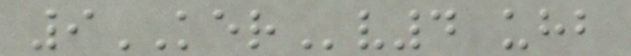9KERv4 uhb
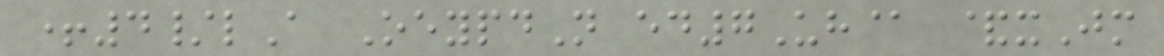+4/lA OeypdN ed7Uh@ &xJm
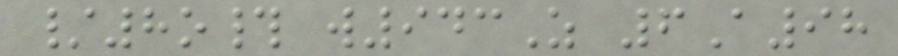/8o# w943Z 6A98
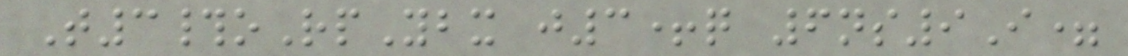T3#oRpYbx j3+q 6ns9I=
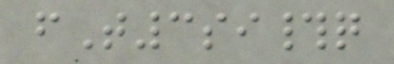fT3si#q
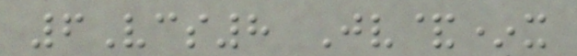6Vcs8 Jv&*x
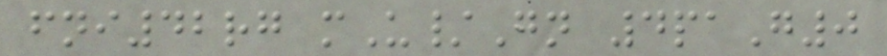fni42rg mU/Gn 4paG0
